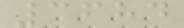3684
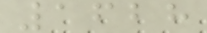1628
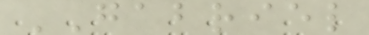GABRIEL
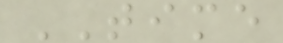TIME
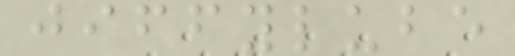jiffylube
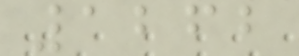1262
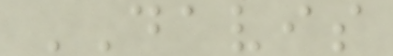DAVIS
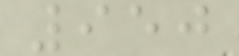950
